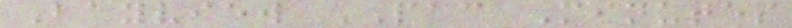Bayview PAC Minutes
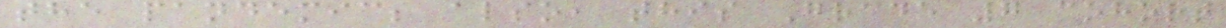the pandemic; also, this Grade 7 cohort
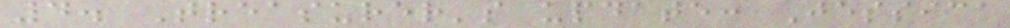4. Treasurer's update: Jessica
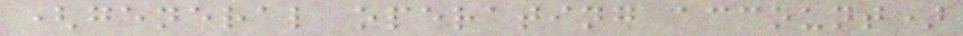(general operating account)
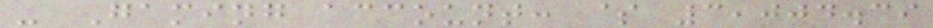- Gaming account: $ 3,004.39
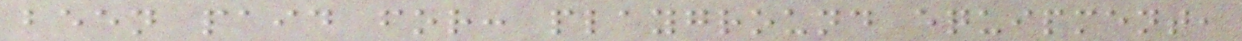been paid for: playground equipment,
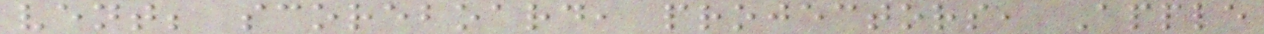vent; scoreboard, projectors, Apple
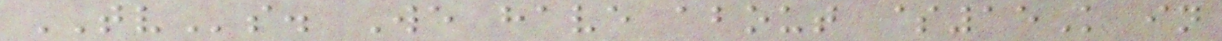TVs. We have about $15K in
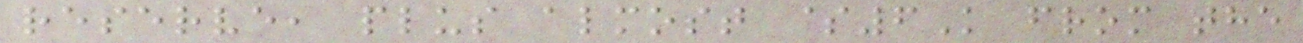reserve, plus almost $6K from the
